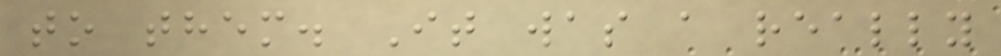to them. It was a really
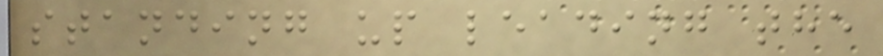standing up leading the
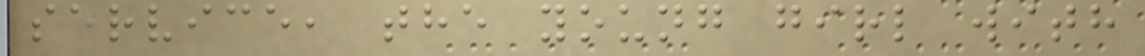service, the young girl with
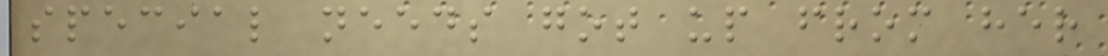special needs got up from her
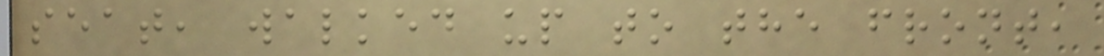seat, walked up to the front,
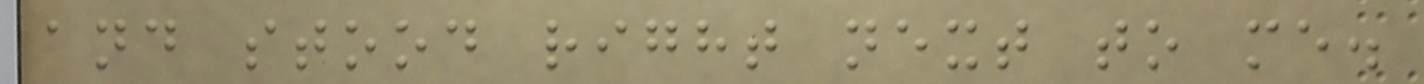and stood right next to me.
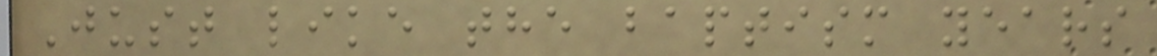Just like the baptism years
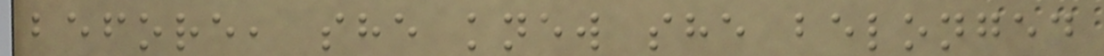before, she knew she belonged
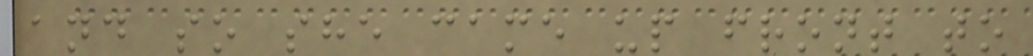and so she came up front to
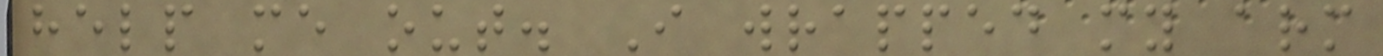help me out. I wrapped my arm
